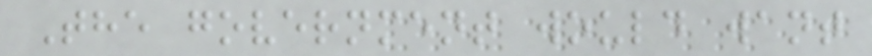The government would want
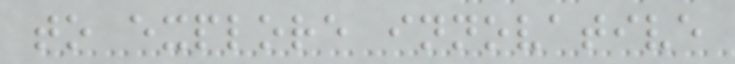to explore innovative
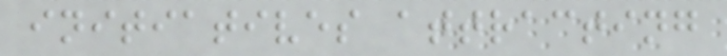initiatives attracting
